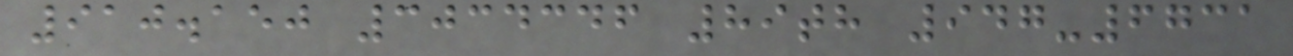910.150 3034346 89th 947-6731
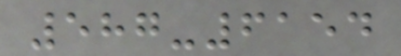587-6154
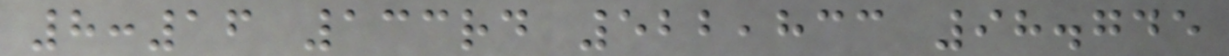8:16 133rd 522,833 98.745
